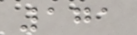171
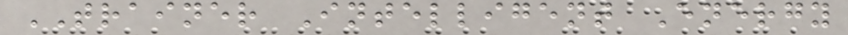TRAINER Intelligent Energy
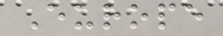Europe
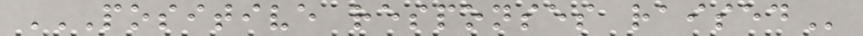POSITIVE RESPONSES RAISED
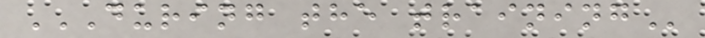DURING THE TRAINING
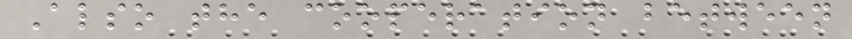Also the cooperation between
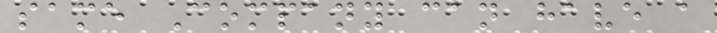same Company can have a
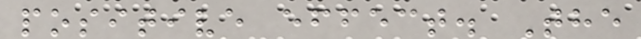positive effect. The
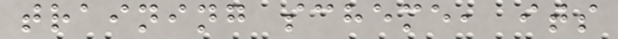training scheme, its
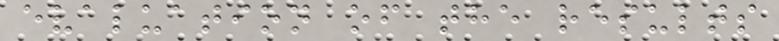evaluation of the results
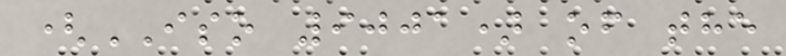(ISO 9001) of the
